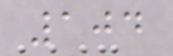104
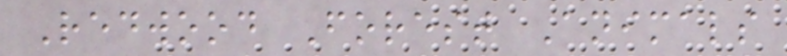Redwood Forest Animals
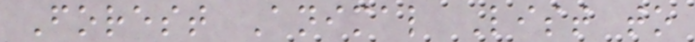Forest Animal List to
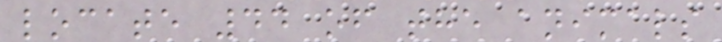locate 44 of the animals
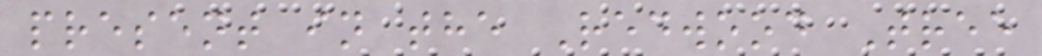present in the Redwood Tree
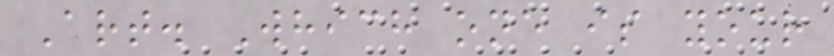Art. Which one is your
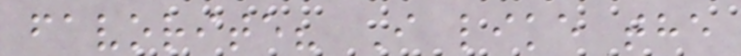favorite? I like the
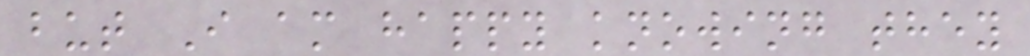but I am happy knowing they
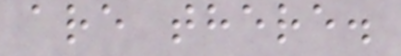are there.
